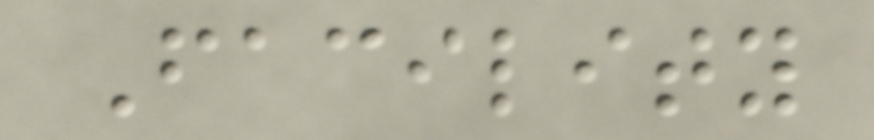Facility
